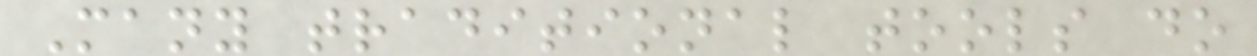Many traditional tools do
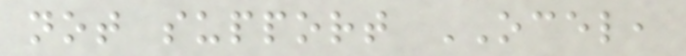not support OCEL,
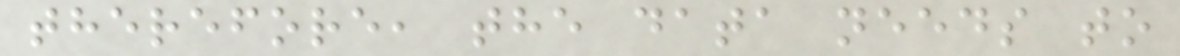therefore, the data needs to
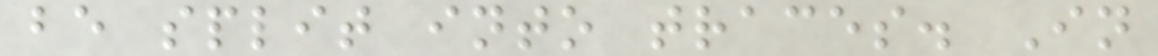be split into traces. In
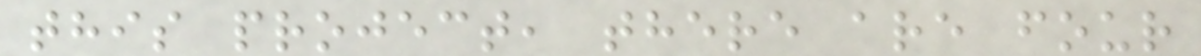this project, there are four
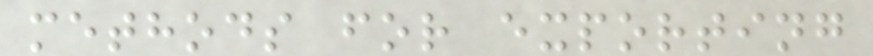methods for exporting
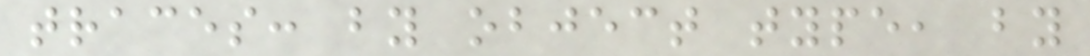traces: by object type, by
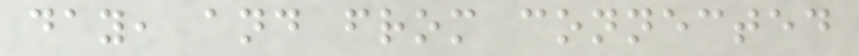day, and from connected
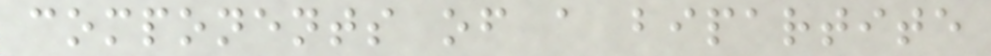components of a bipartite
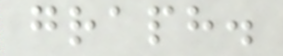graph.
